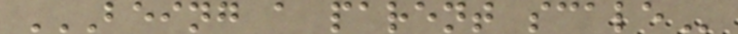BEING A PARENT SCALE
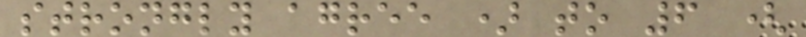strongly agree ) to 6 (
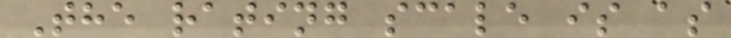The rating scale is as
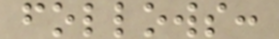follows:
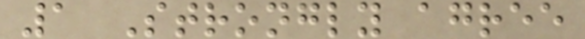1 Strongly agree
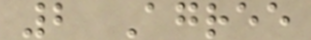2 Agree
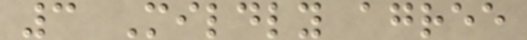3 Mildly agree
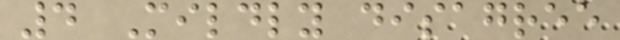4 Mildly disagree
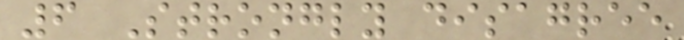6 Strongly disagree
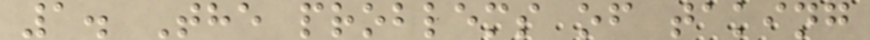1. The problems of taking
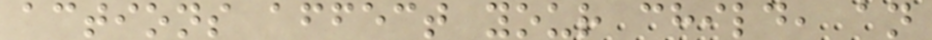actions affect your child, an
